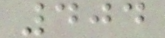404
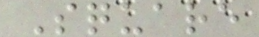Square
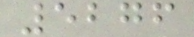5276
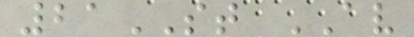21ST AV
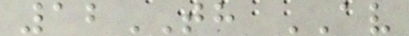12TH AV
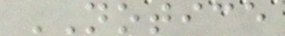NOTICE
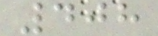408
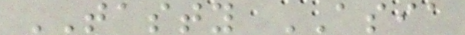TASTY ASIA
